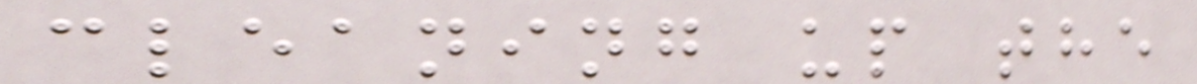cleaning up the
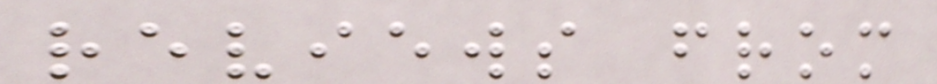reviews from
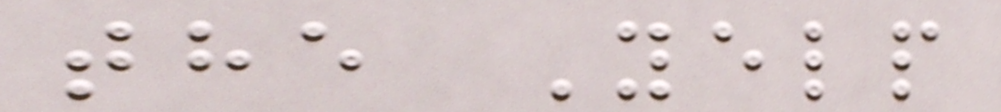the Yelp
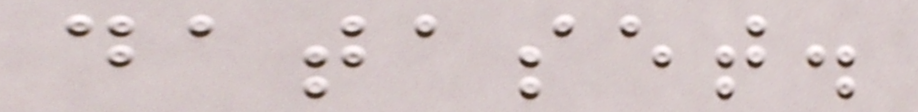dataset.
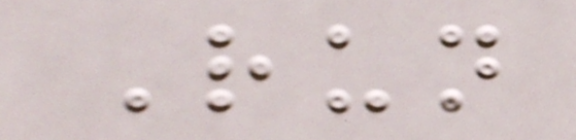Run
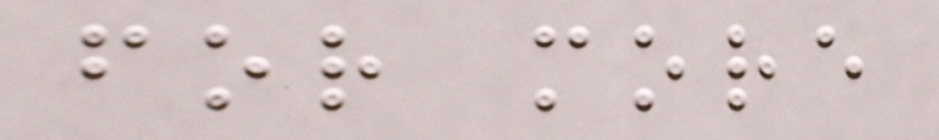for more
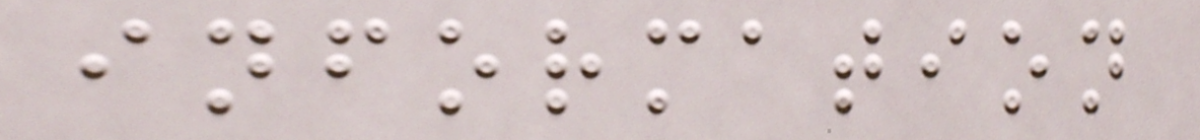information
